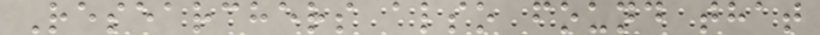Researchers also found that
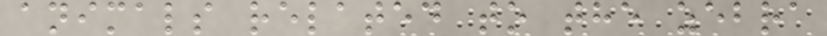animals related to the zebra
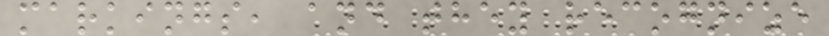markings, and they recognize
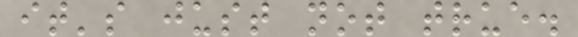it's just not true.
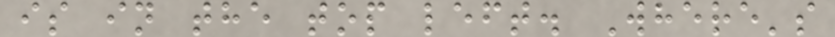is in the top left. Where's
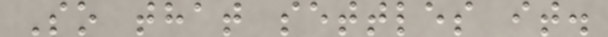So that settles it.
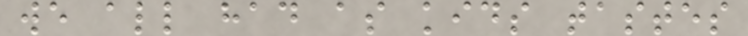we all had as kids tastes
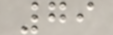79
